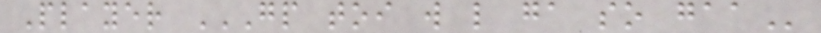Player GP TOI W L GA SO GAA
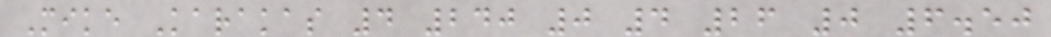Mike Karakas 4 240 0 4 26 0 6.50
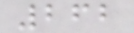262
